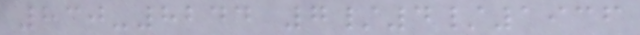830-8244 7/4/1936
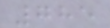785
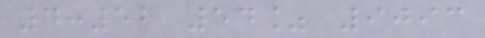4:52 54% 9093
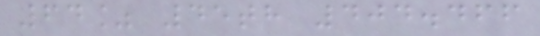64% 45th 404.466
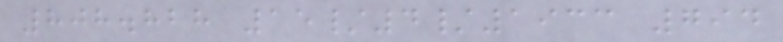808.828 15/4/1933 794
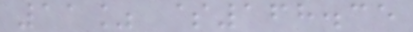11% $168.35
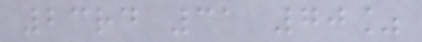23rd 31 70%
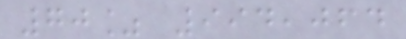70% 994,064
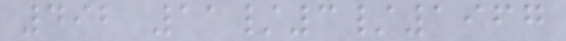492 11/3/1967
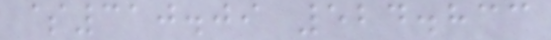$310.09 524.833
